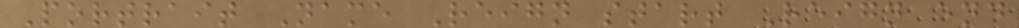Portrait Name Reign start Reign end
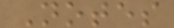Notes
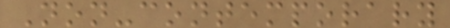Non-contemporary
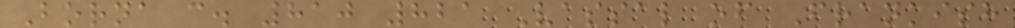Borna c. 810 821 Vassal of Frankish
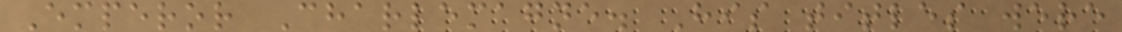Emperor Charlemagne. His titles were
